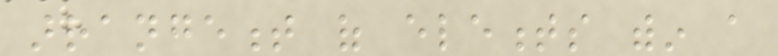arrangement of elements within a
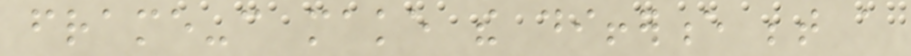frame-can make the difference between a
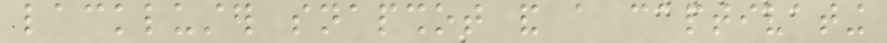lackluster snapshot and a captivating
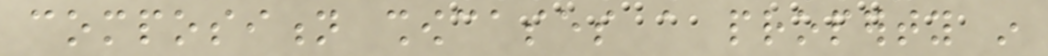composition showcases a property in
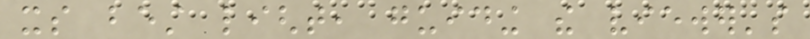its best light, guiding the viewer's
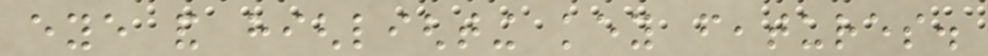eye and highlighting key features.
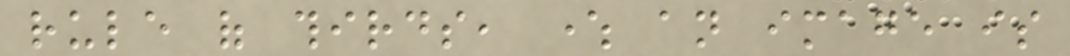rule of thirds, where an image is
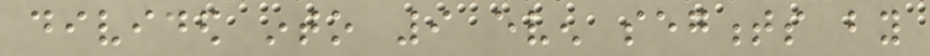divided into 9 even segments by
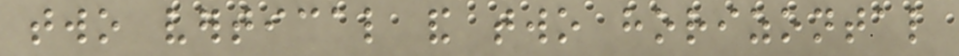two vertical and two horizontal
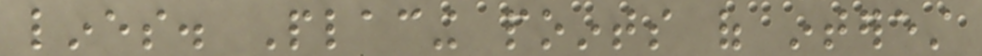lines. Placing points of interest
